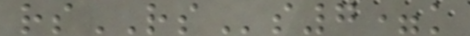rsRSs7=k
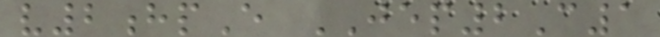v2hpE JEP2C1
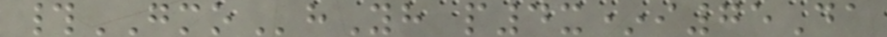#GMOhYh p4x*i75Da
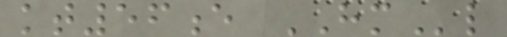kt56e HMl
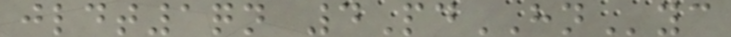jldt1qn 4PdHNyc
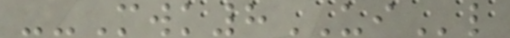--Mwk8UIl
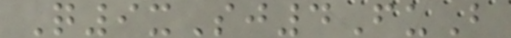Q9xSj4FuB
